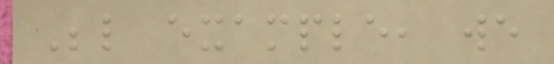Below example, we
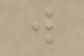will
